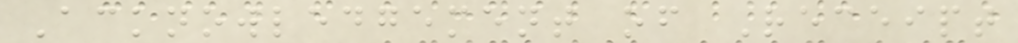Acknowledgement of Receipt
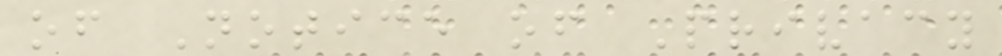of Notice of Privacy
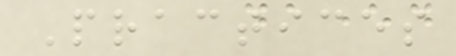Practices
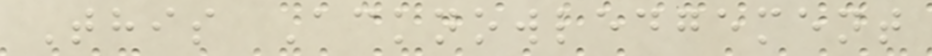This Acknowledgement
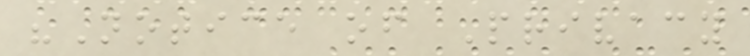"Notice of Privacy
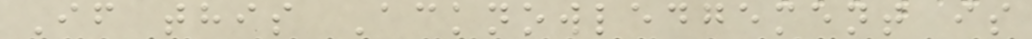If this Acknowledgement is
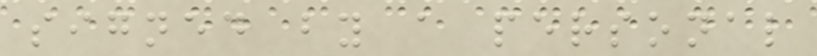signed by a personal
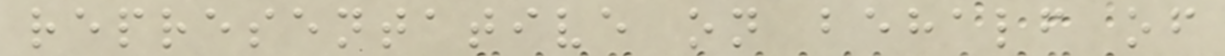representative on behalf of
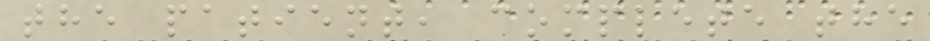the patient, complete the
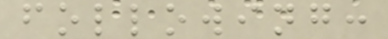following:
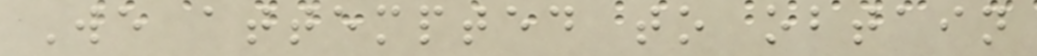We attempted to obtain
